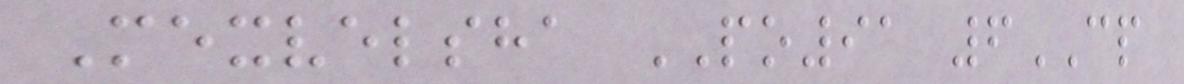Mexvelsha PO91 6CP
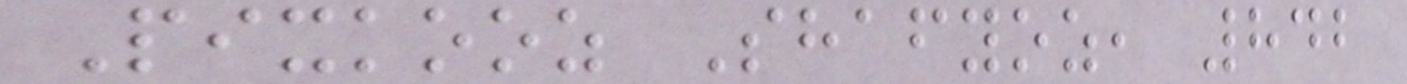Pixkooz Shafyoz, 842
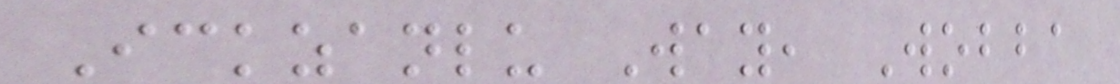Ickzanlu Way, Wobba
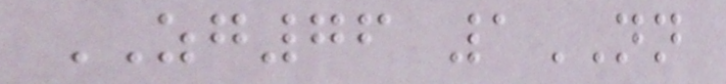ZG76 1NN
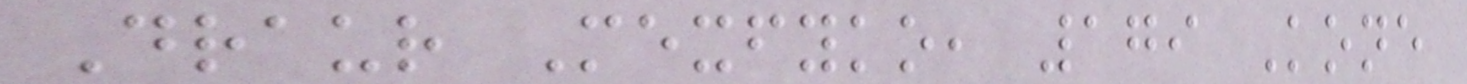Draur Mexfyko, 179 Kone
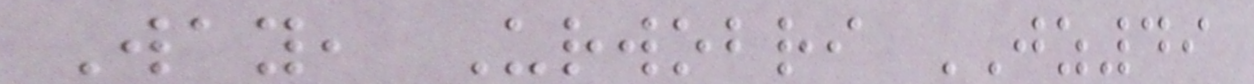Way, Urwobri JZ49
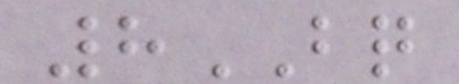8BQ
